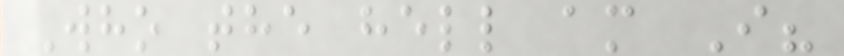Who the hell am I?
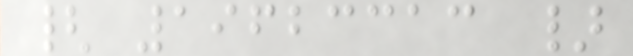{ 19623313 }
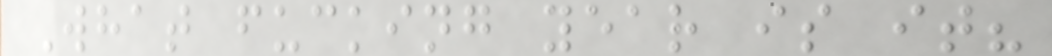What fucking year is it?
